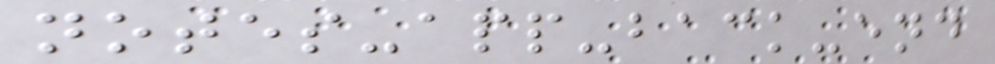notes-app-back-end
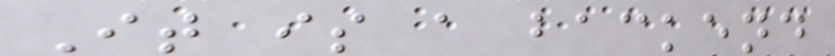It is a backend
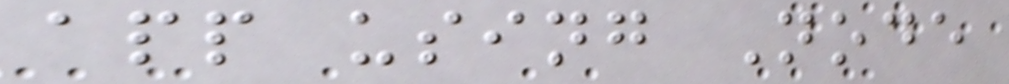app using Node
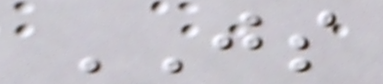JS
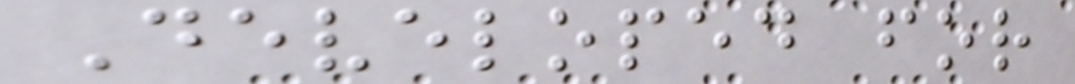Developed for
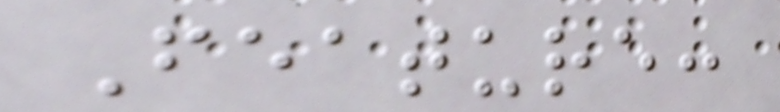Feature:
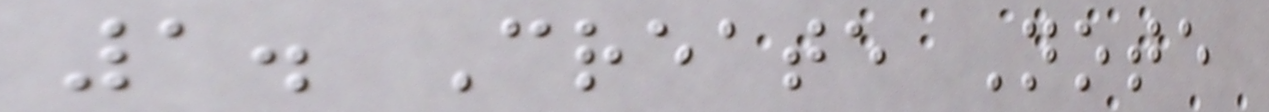1. Create Note
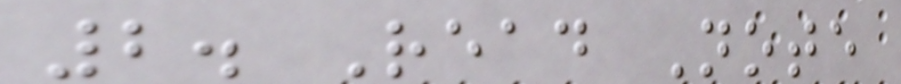2. Read Note
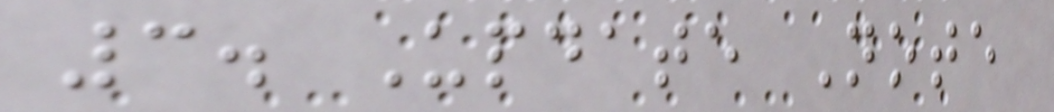3. Update Note
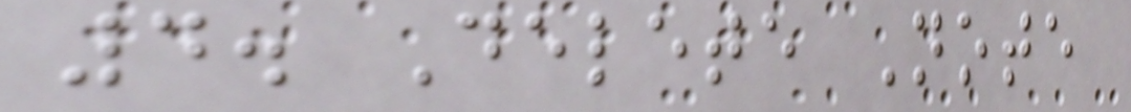4. Delete Note
